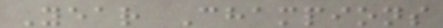Year Champions
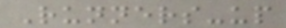Runners-up
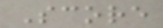Score
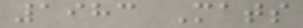1983 Mats
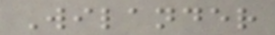Wilander
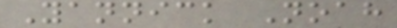Yannick Noah
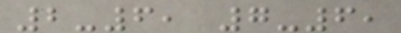2-6, 7-6,
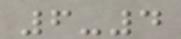6-4
